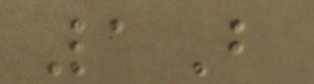1B
